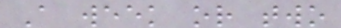A week or two
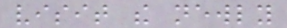visit the newly
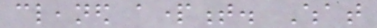cleaned apartment. What
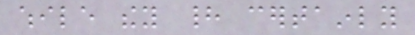while they had certainly
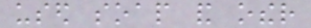used soap and other
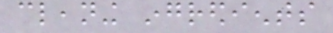cleaning ingredients
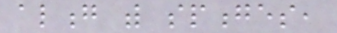along with sponges,
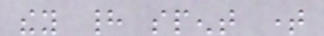they had spent time
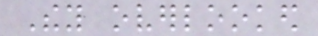They overlooked
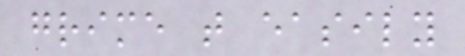grime that easily
